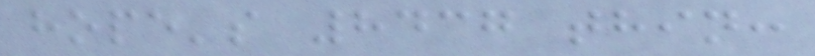hope's 8437 thin:
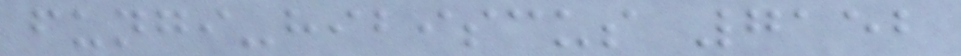fungi-hibiscus 7152
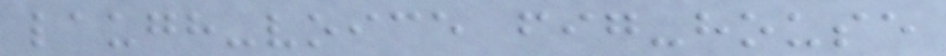laugh-voice fig-house
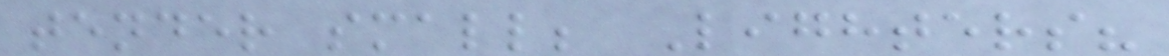tender small; Lighters?
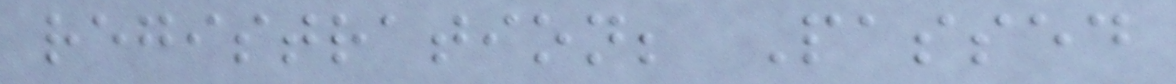registration; Passed
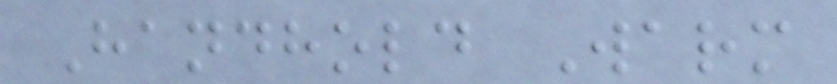Handhold Warm
